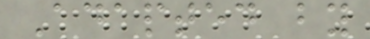Adapted by
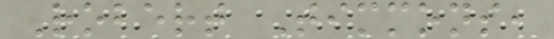Robert Timmons,
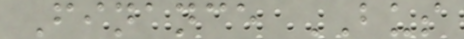Finance BUS
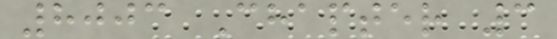8003 Chapter 3
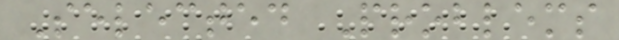Selected Problems
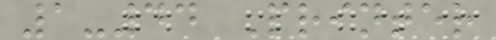1-44 Printer
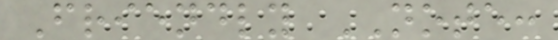Friendly NOTE:
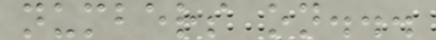numbers on...
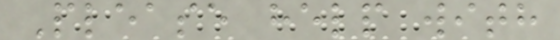Please help with
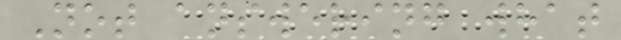Not answering what
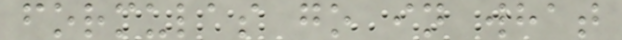formulas go in what
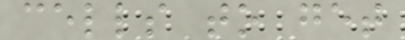cells to get
